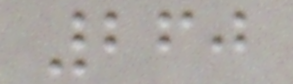260
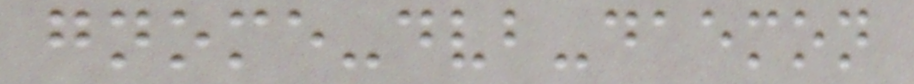gnome-dvb-daemon
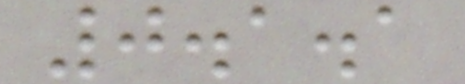0.1.1
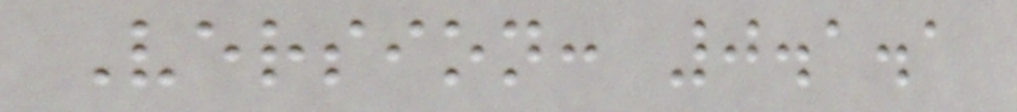Version: 0.1.1
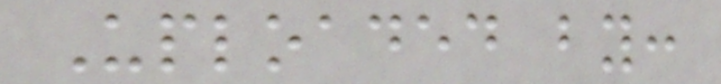Uploaded by:
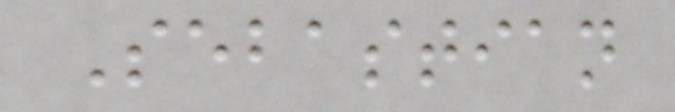Sebastian
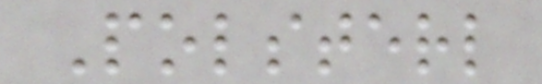Polsterl
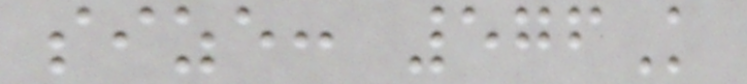size: 576K
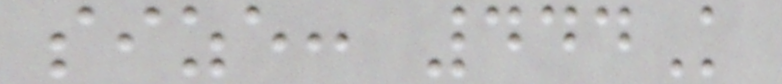size: 444K
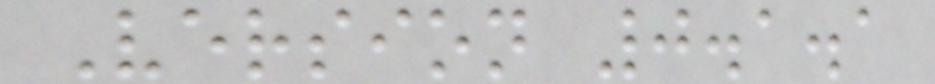Version 0.1.1
